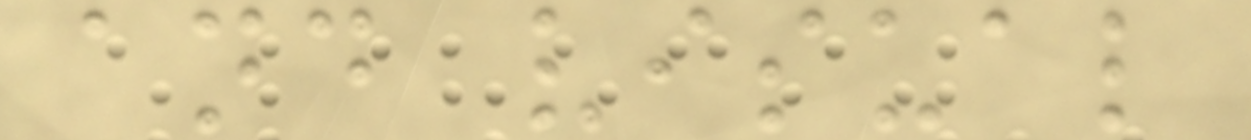and visual
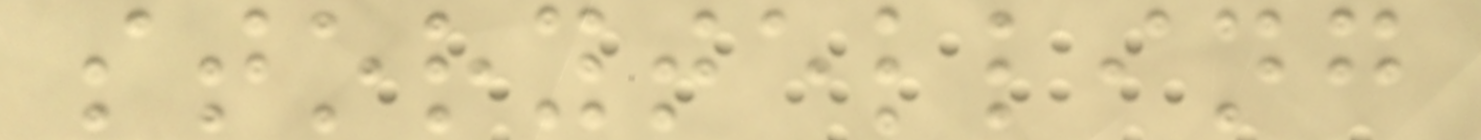storytelling
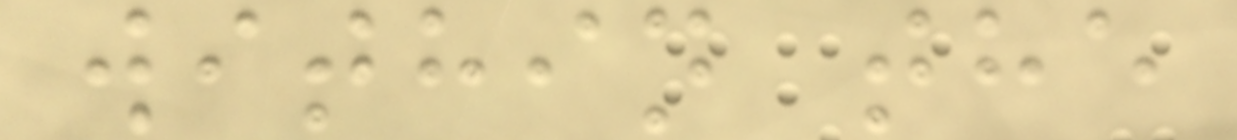within the
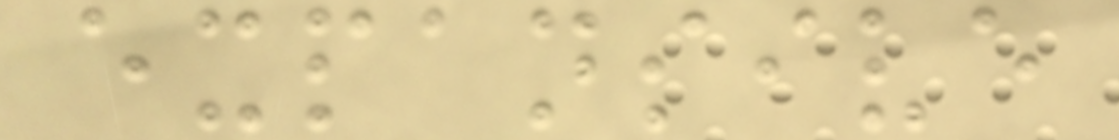expansive
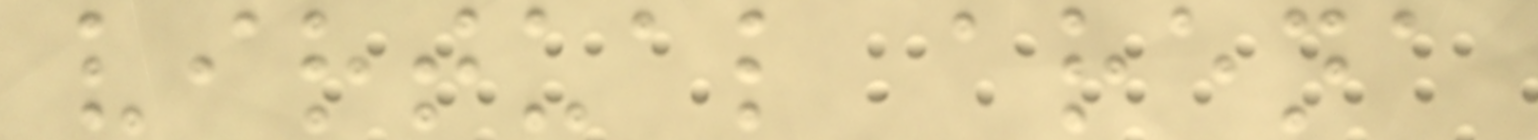virtual arena
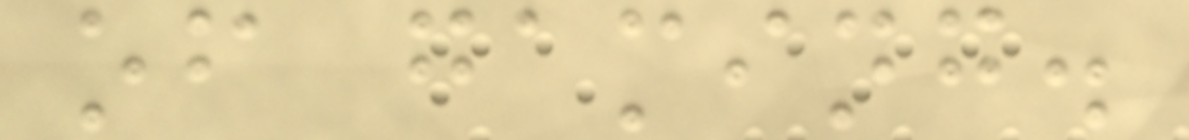of gaming.
